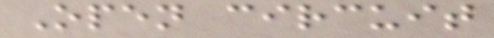Open circuit
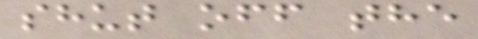shut off the
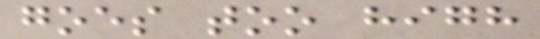goes too high
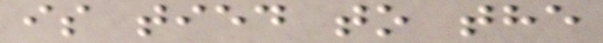is tied to the
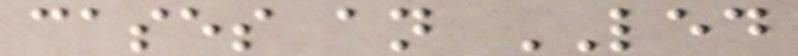cases an LED
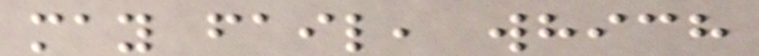may fail, which
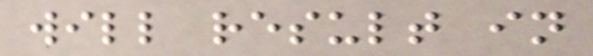will result in
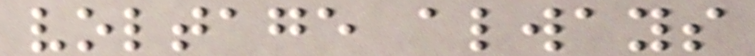voltage always
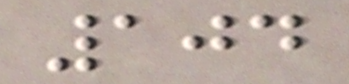104
